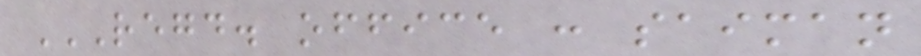REGD. OFFICE : SAIMAN
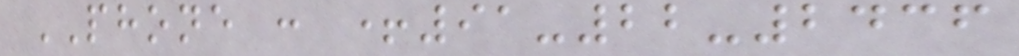PHONE : +91-22-2436
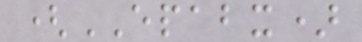(EPABX)
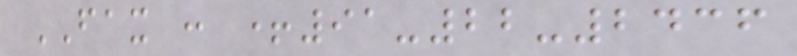FAX : +91-22-2436
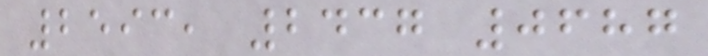2593, 2437 0687
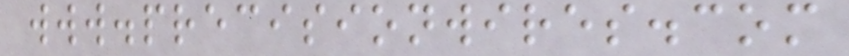www.precisionwires.com
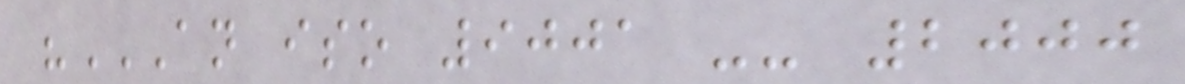"AN ISO 9001 -- 2000
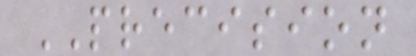PRECISION
